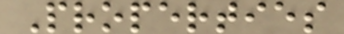Properties
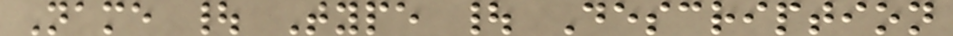Name | Type | Description
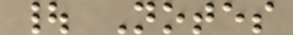| Notes
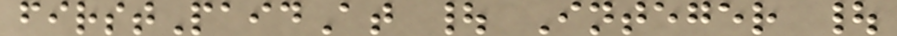firstPaidAt | Integer |
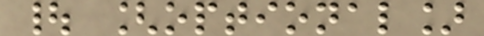| [optional]
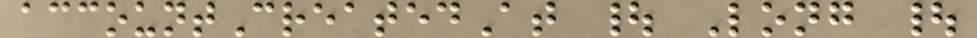accountCreatedAt | Long |
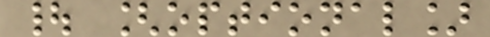| [optional]
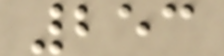253
